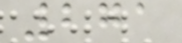271
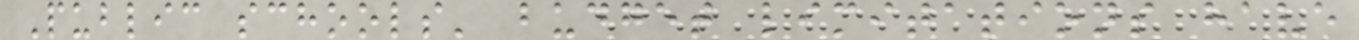Public schools' budget limitations have
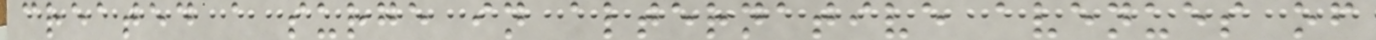created a surge in alternative avenues of
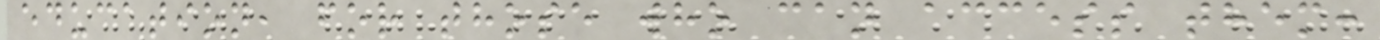education, for those who can access them:
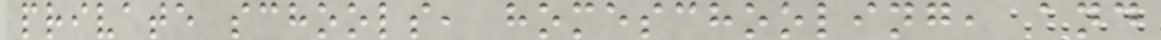private schools, homeschooling, and
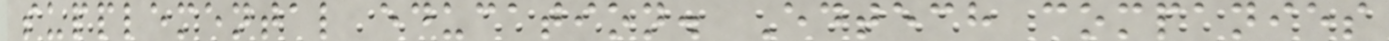supplemental education. Edtech companies
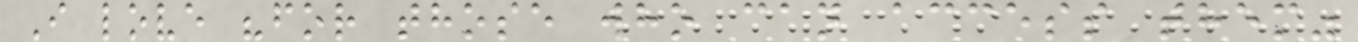I love "for those who can access them"
